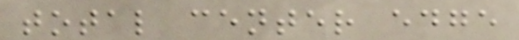total center edge
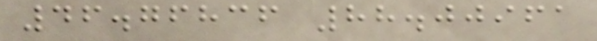46.76836 88.00961
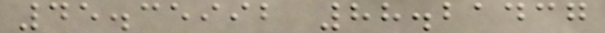45.35992 88.21437
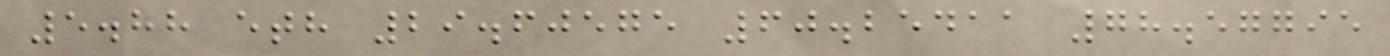5.88 eth 29.60575 60.25411 78.57795
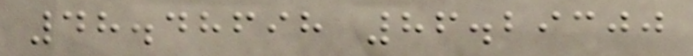48.48698 86.29300
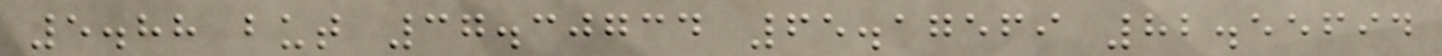5.88 but 37.30734 65.17569 82.55694
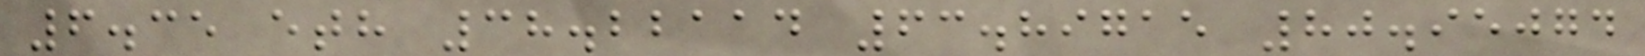6.35 eth 38.22114 63.89715 80.95074
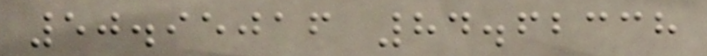50.95016 84.62338
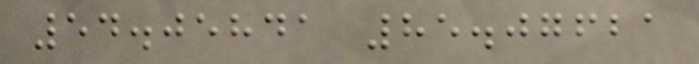54.05841 85.07621
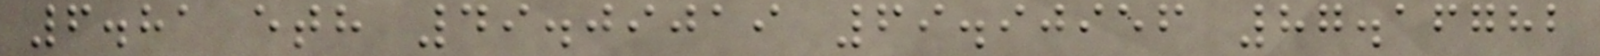6.81 eth 49.09019 69.90956 87.16782
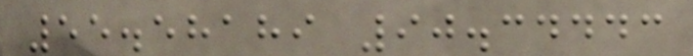55.58189 90.34443
